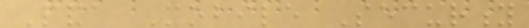Panda Mobile Security
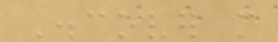Discover more
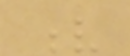v
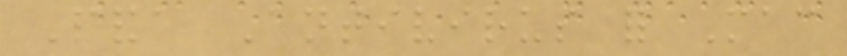Panda Antivirus for Mac
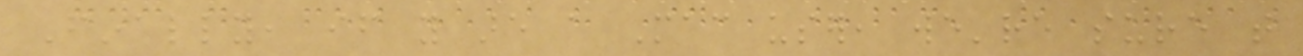Finally, if you are a Mac user, we're sure that
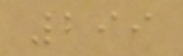299
